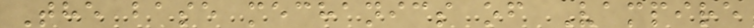The base mechanics of Vampire
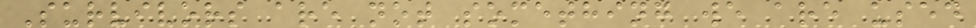Survivors are not something we are used
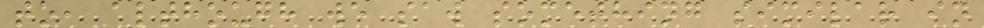to, although we saw something similar in
